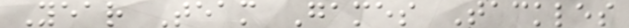Year Team Games Tackles
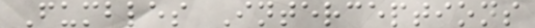Fumbles Interceptions
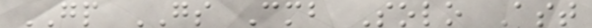GP GS Cmb Solo Ast
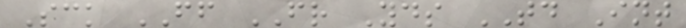Sck FF FR Yds TD Int
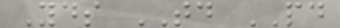Yds TD PD
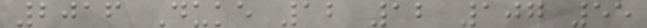2016 Duke 12 12 107 55
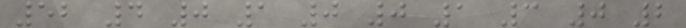52 4 0 1 0 0 1 3 0 2
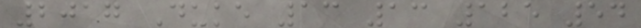2017 Duke 13 13 125 54
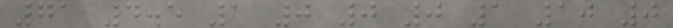71 4.5 1 0 0 0 1 10 0
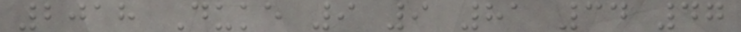2018 Duke 9 9 81 34 47
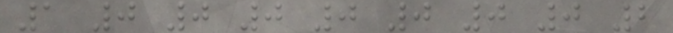1 0 0 0 0 0 0 0 2
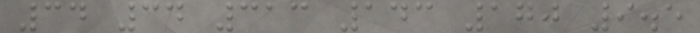34 34 313 143 170 9.5
